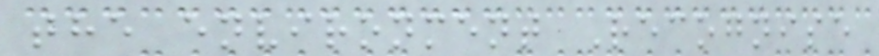the environment Recognise
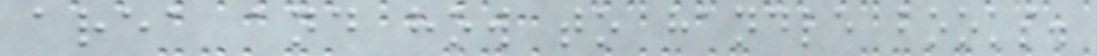area and how to handle books.
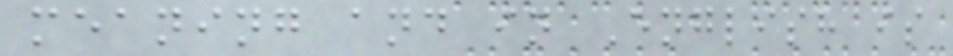meaning and in English is
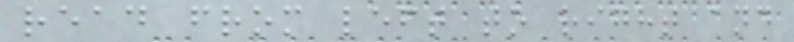read from left to right and
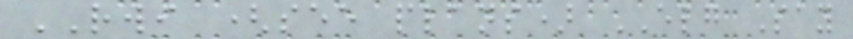RWI (see plans) ELG Say
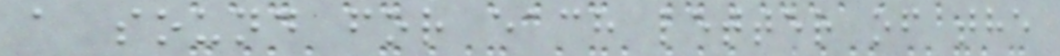a sound for each letter of the
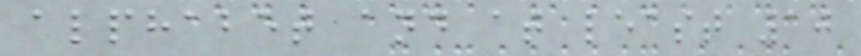alphabet and at least 10
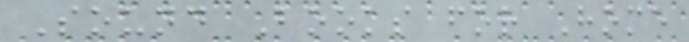Sound Books for Home
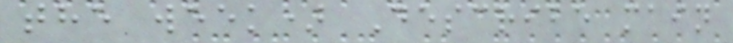the week) Describe main
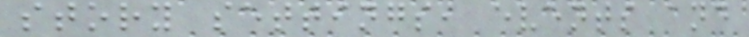story settings, events and
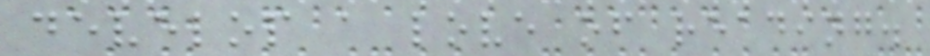develop a love of reading.
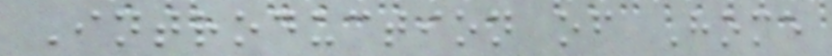Introduction of Home
